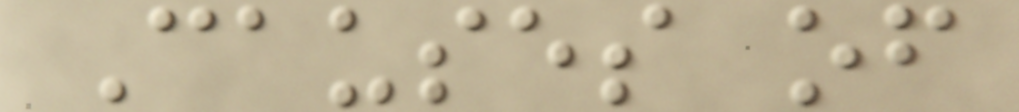Causes of
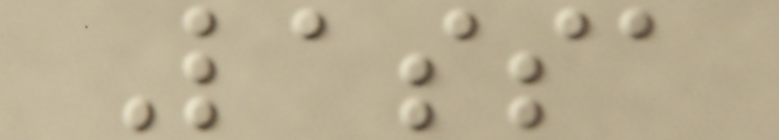Lassa
